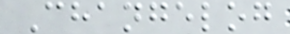Changelog
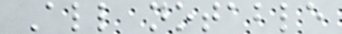All notable
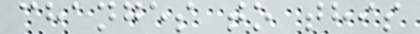changes to this
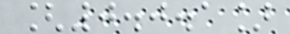[0.0.1]
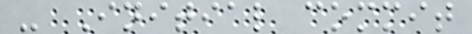- Initial commit
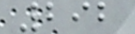292
